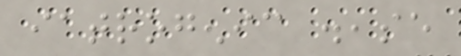iatrogenic disease
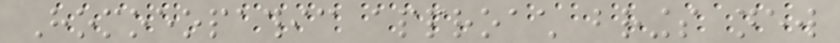Homoeopathic approach brings new
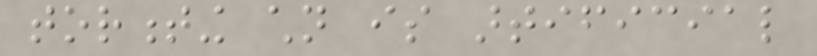tormenting children is artificial
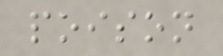poison
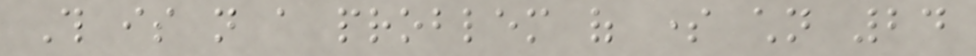This is not a problem of some children 24
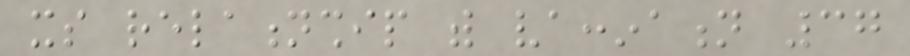its relationship with vaccination 37
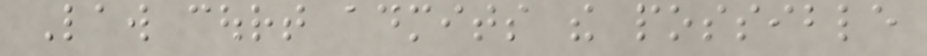Law court admits the possible
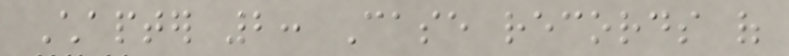Chapter 2: Case records of
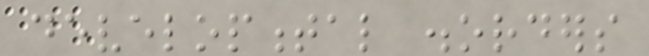developmental disorders
